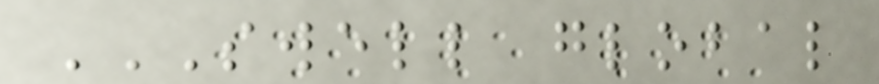SWELL GLOBAL
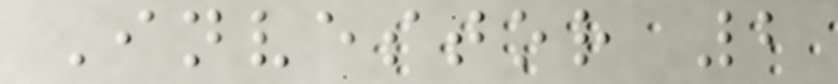Investor 2
